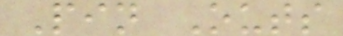Pin Outs
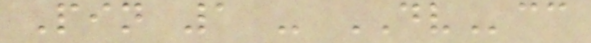Pin 1 - DVcc
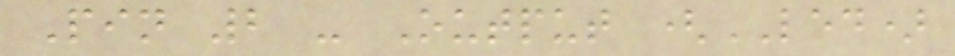Pin 2 - Output (LED)
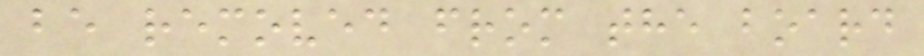be removed from the board
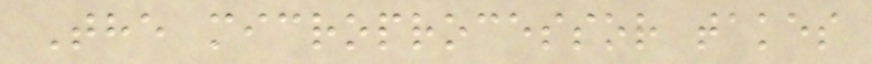The microprocessor takes
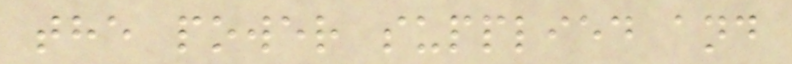the power supplied and
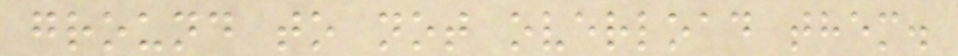ground to not overload them.
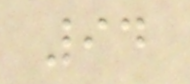94
